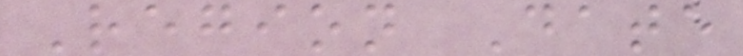Region Date
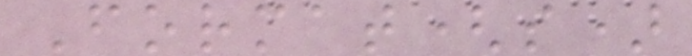Format(s)
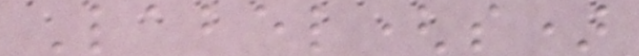Label(s)
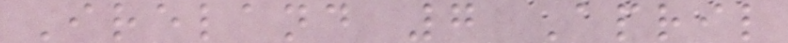Ireland 7 April
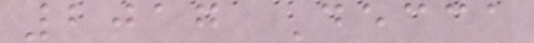2017 Decca
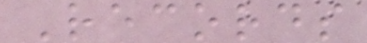Records
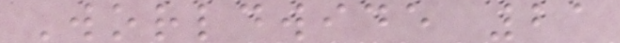Worldwide 21
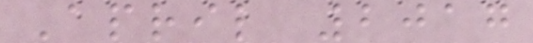April 2017
